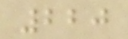220
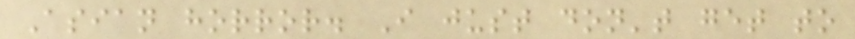Asian horror. I just don't get to
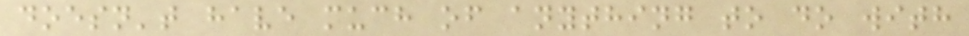doesn't have much of anything to do with
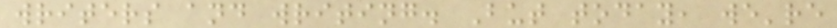writers and writing. But today, we're
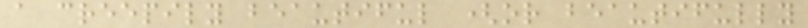a creepily beautiful (or beautifully
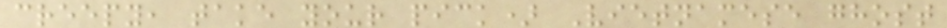creepy, take your pick) Vietnamese ghost
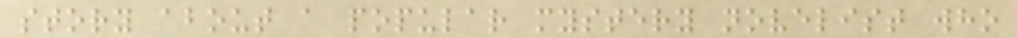story about a popular mystery novelist who
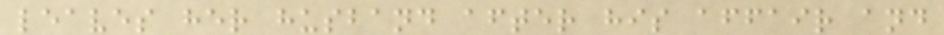leaves her husband after his affair and
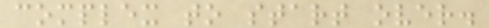complex to start over.
